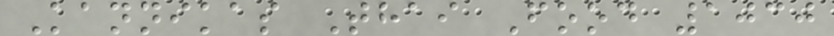Kannikas Thai Food 1030
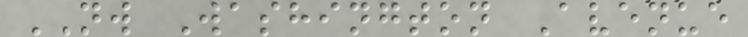NW Washington Avenue
